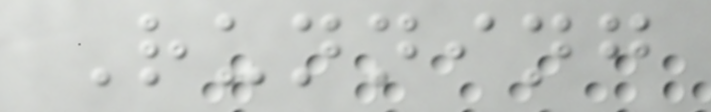Running
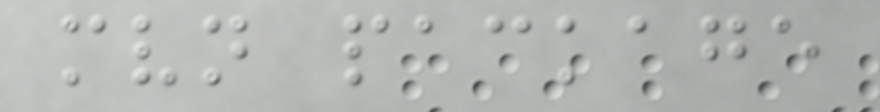mvn package
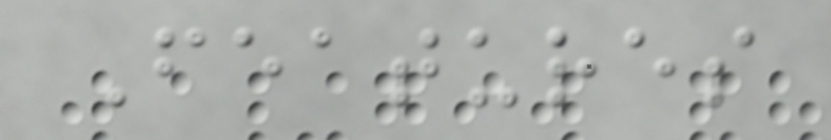Features
